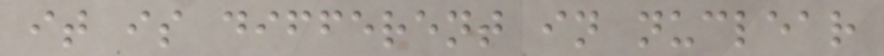it is different in nuclear
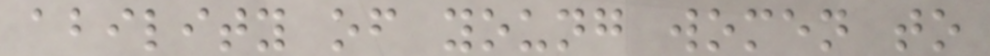ability of young women to
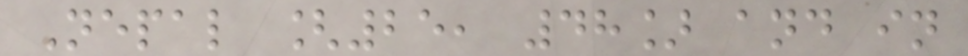Nepal [25, 48] and in
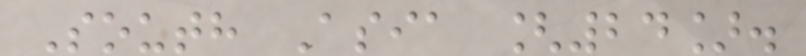South Asia [24].
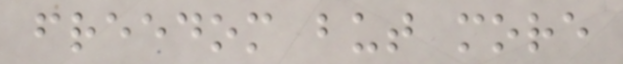freedom but more
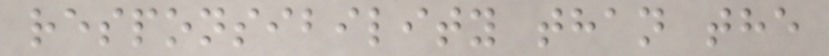responsibility than the
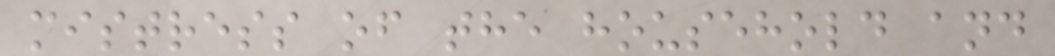mistress of the household and
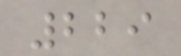229
